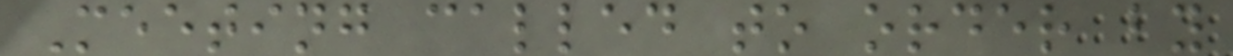Meeting called to order by
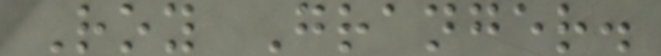Roy Granger.
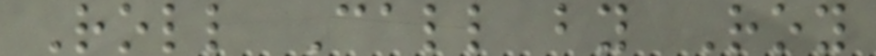Roll Call by Roy
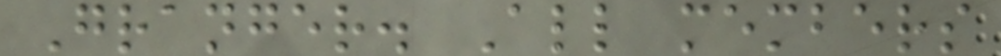Granger. All members
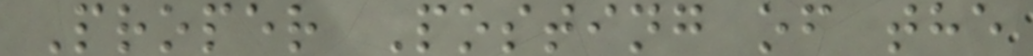Proper Posting of the
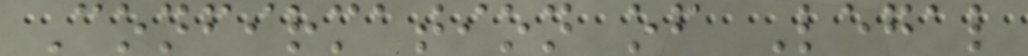Confirmation of Legal
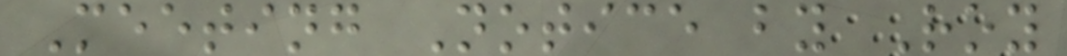Meeting Notice by Roy
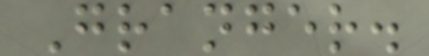Granger.
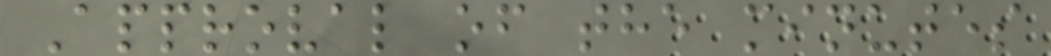Approval of the minutes
